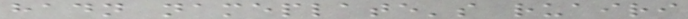hadn nameplate's ruairi
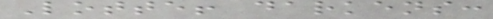Lotte! darkens:
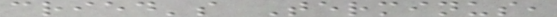cried's Terminus,
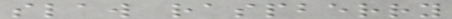slaw raspberry
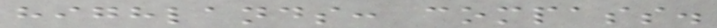highlands: compass.
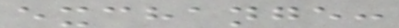exchange:
